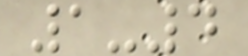1-4
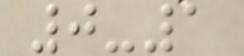0-1
